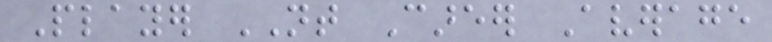Player NT Career Average
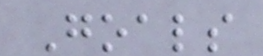Goals
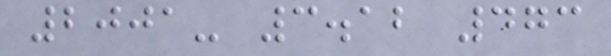2001- 3.12 473
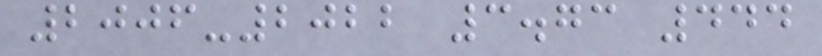2006-2022 3.73 444
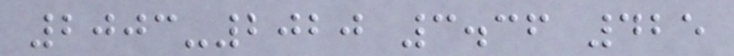2003-2020 3.36 425
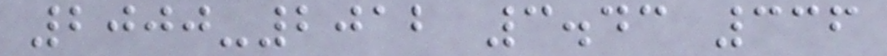2000-2012 3.43 336
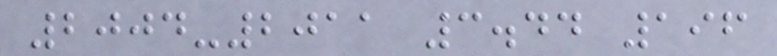2004-2011 3.44 196
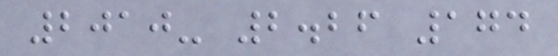2010- 2.26 174
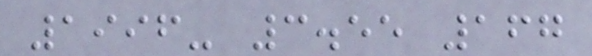1996- 3.55 167
